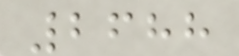2688
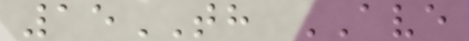15TH AVE
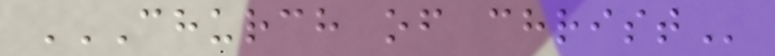CHURCH OF CHRIST
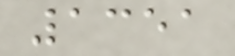1351
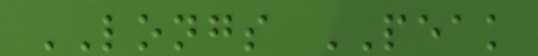LONGS PEAK
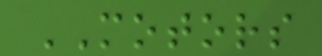MOTORS
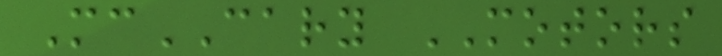McCARY MOTORS
